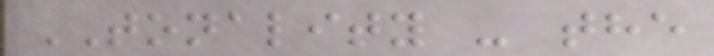TONALITY - the
